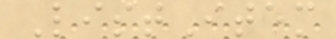ListItem
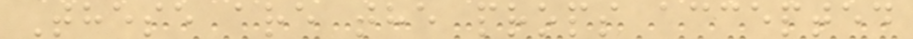These are the props accepted
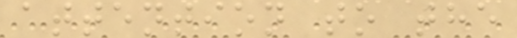attention to the
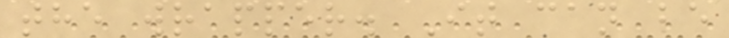the wrapper. It can be
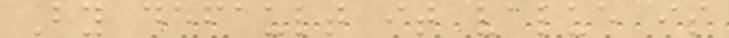By default it value is
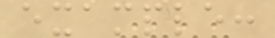example:
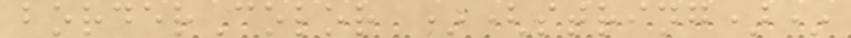borderColor *(string)*
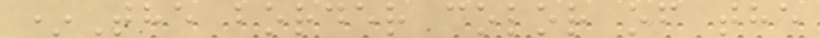*The border color of the
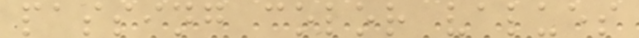passing color values
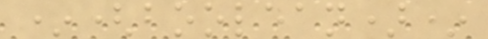*(boolean)*
